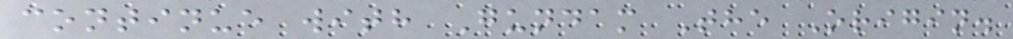continue with Gundam The Origin.
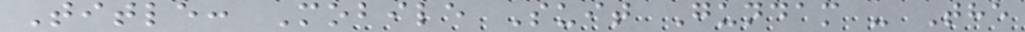Title: Mobile Suit Gundam - The
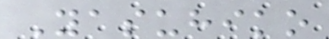Yasuhiko
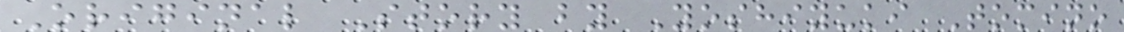Original Story by Yoshiyuki Tomino
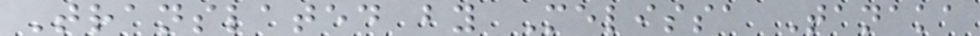Translated by Melissa Tanaka
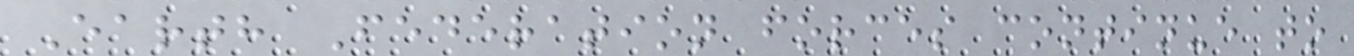Earth Federation forces continue to
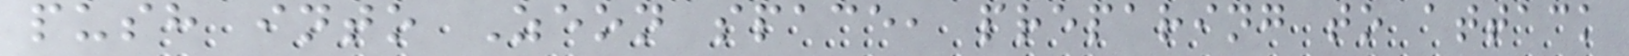push into Zeon space, preparing to attack
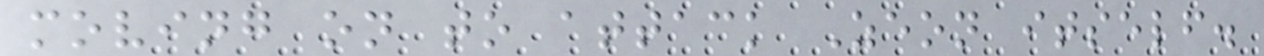moving on to attack Zeon itself.
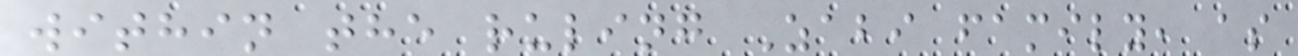within the ruling Zabi family, as
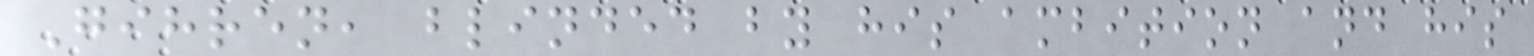Gihren, blinded by his ambition and his
